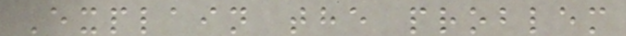Explain the problem
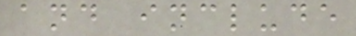and include
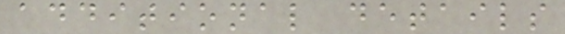additional details
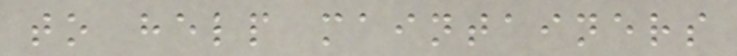to help maintainers
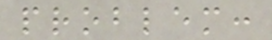problem:
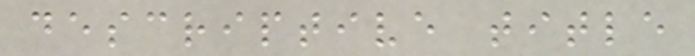descriptive title
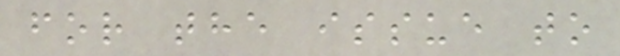for the issue to
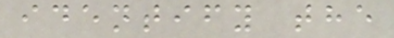identify the
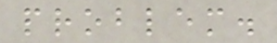problem.
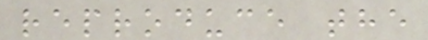reproduce the
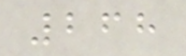268
